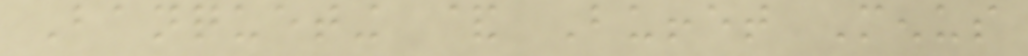Banqueting & Buffet Menus
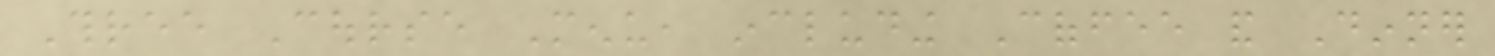Three Course Menu, including Coffee and Dinner
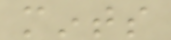mints
